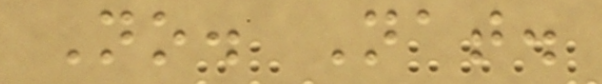No. Nat.
